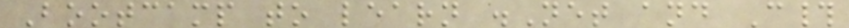Bootcamp to learn .Net and C#
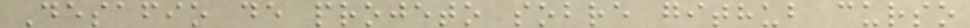Desafio de projeto sobre github curso
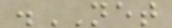.NET
